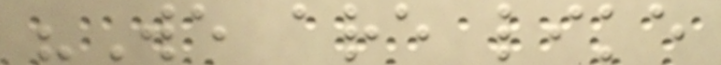"We are like
